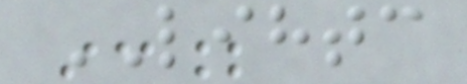LIHTC
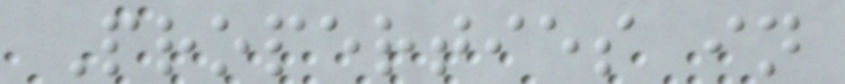Properties in
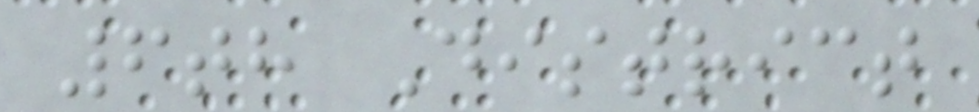6th District
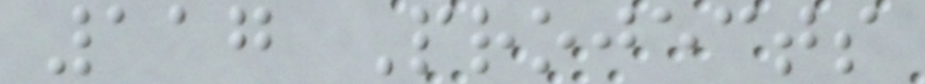117 Projects
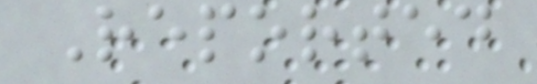Reported
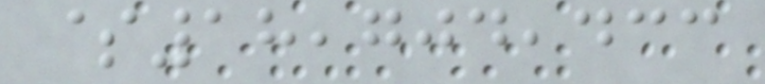$18,704,433
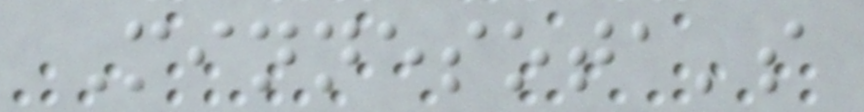Minnesota's
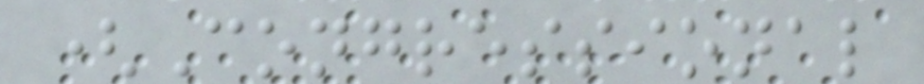(Congressional
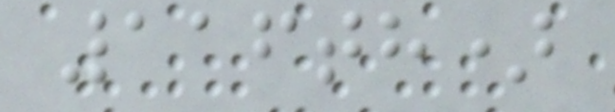116th)
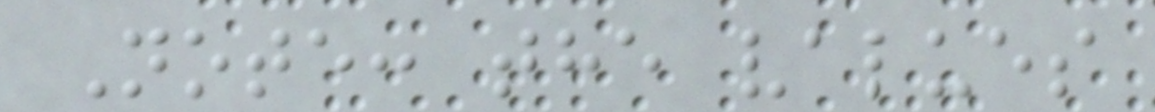Note: the values
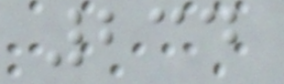234
